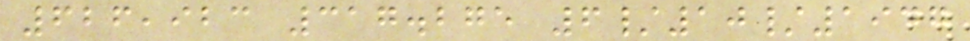626,923 317.275 6/10/1947
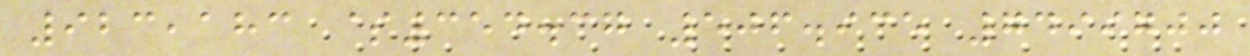923,183 $354.37 506.935 7499700
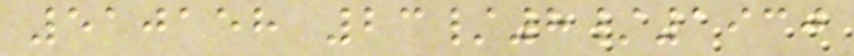510158 23/8/1930
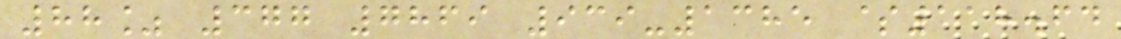88% 377 7869 939-1385 $118.64
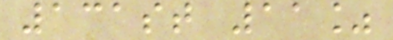131st 11%
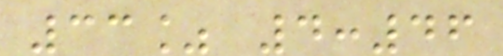33% 4:46
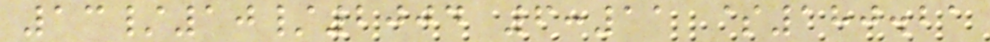13/10/2004 6:11 $180.21
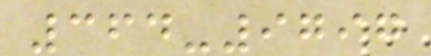364-9797
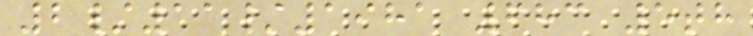2/11/1981 683 5th
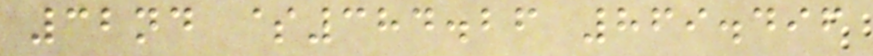32nd $384.26 869.496
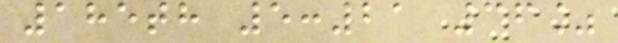185th 5:21 36%
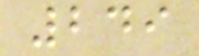249
